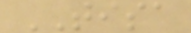TISA
